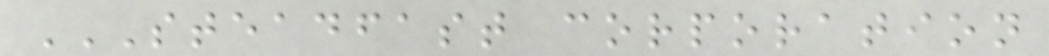STEADFAST CORPORATION
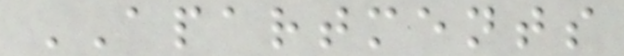APARTMENTS
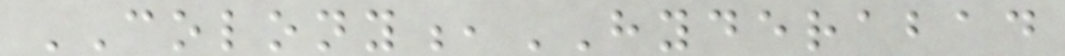COLONY,HYDERABAD
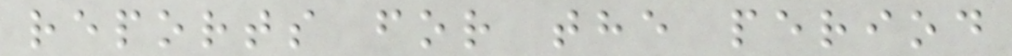reports for the period
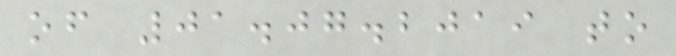of 01.07.2019 to
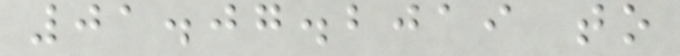01.07.2019 to
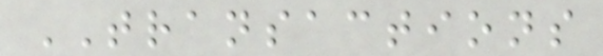TRANSACTIONS
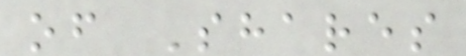of Shares
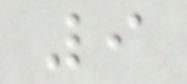9
